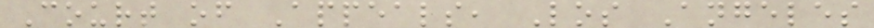Court of Appeals, Los Angeles
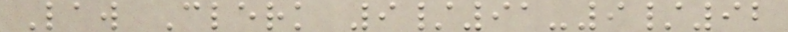Law Clerk 9/91-9/92
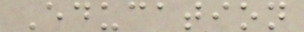Education
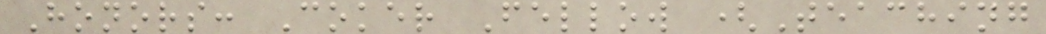Honors: Coker Fellow (Teaching
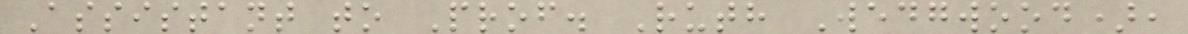Assistant to Prof. Ruth Wedgwood),
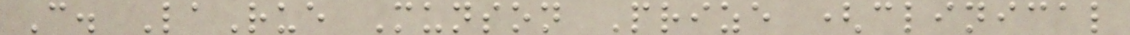C. LaRue Munson Prize (clinical
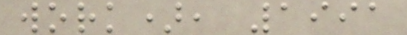work), 1991
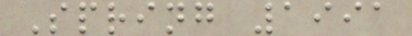Spring 1991
